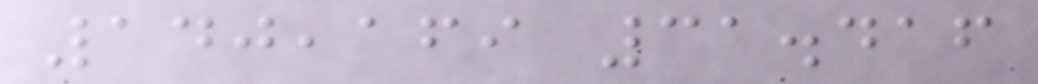140,169 31.416
